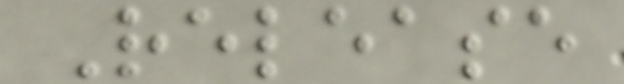Release
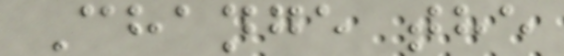Change the
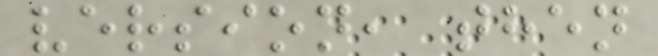version, then
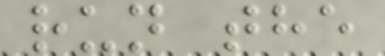run the
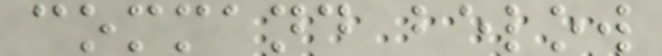command below
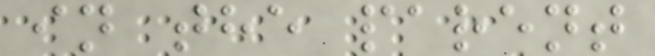in the parent
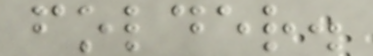folder.
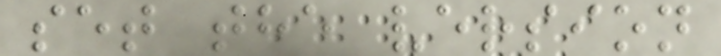set the version
